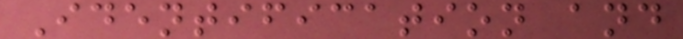Identification and
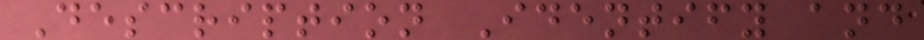Description Identify and
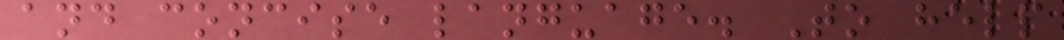and concise language. To help
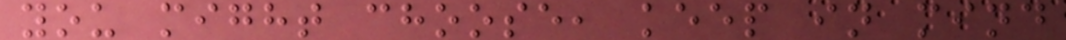you might choose, keep in mind
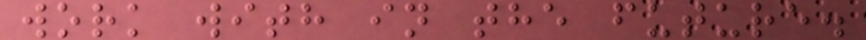work with in the future.
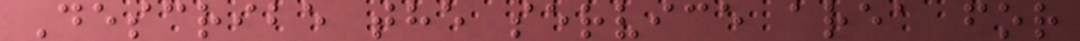Describe the service area for
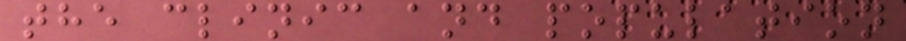the clinic and population
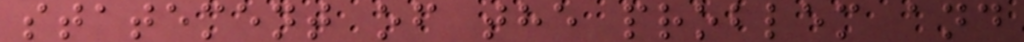statement of the problem and
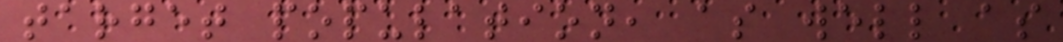target population, as well as
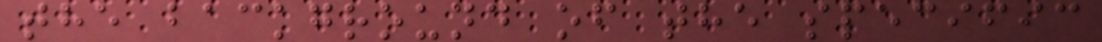the background of the specific
